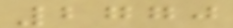2770
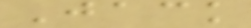Jack
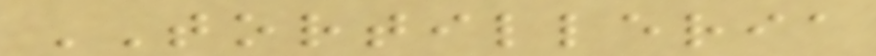TORTILLERIA
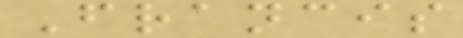Francis
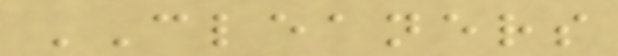CLEANERS
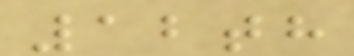12th
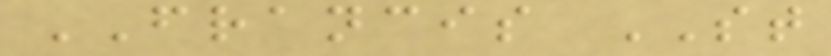FRANCIS ST
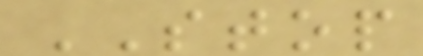STOP
